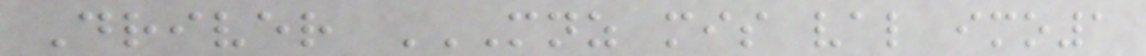Driver MNZ MIS VAL IMO1
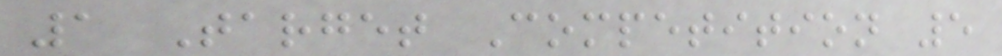1 Target Competition 5
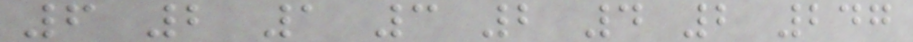6 2 1 3 2 4 2 247
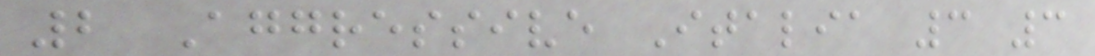2 Aggressive Italia 3 3
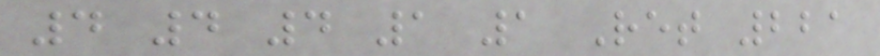4 4 4 1 1 Ret 221
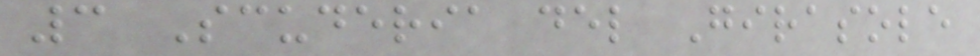3 Scuderia del Girasole
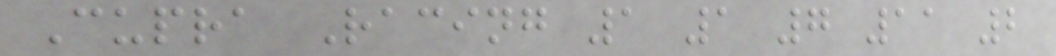Cupra Racing 1 1 7 11 2
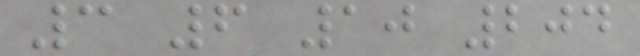3 6 10 204
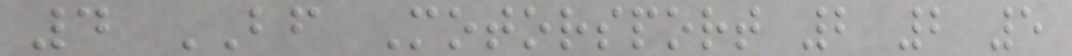4 BF Motorsport 2 2 5
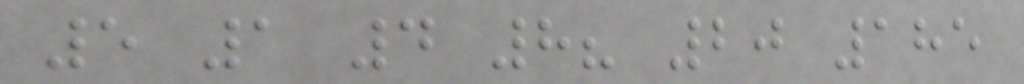5 1 4 8? 20 185
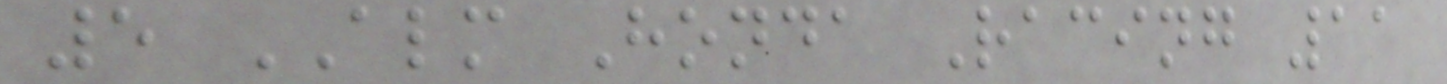5 ALM Honda Racing 11
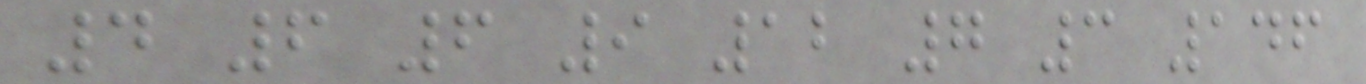4 6 6 9 12 7 3 146
